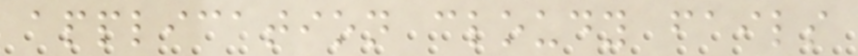application cloudy fails
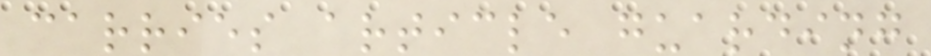carries article guarding
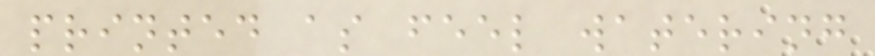printed as feel watering
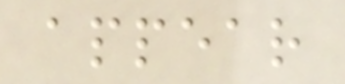appear
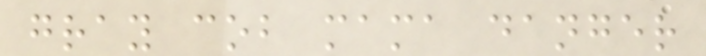gray cob mama danger
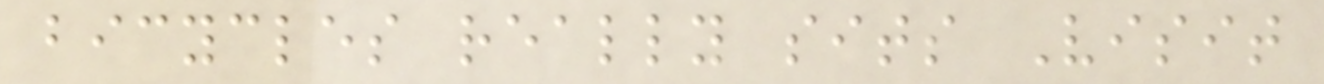bicycles really sits Visit
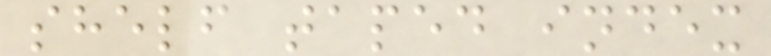shelf taped index
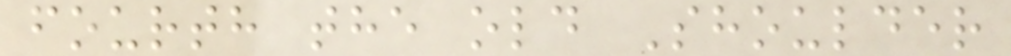fourth the old Shoulder
